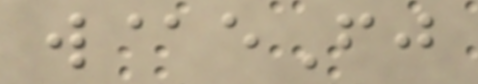w@eFj
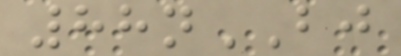88nBJ
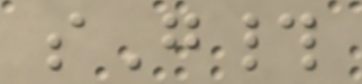sG#
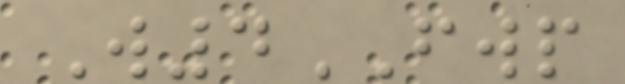W4FWP
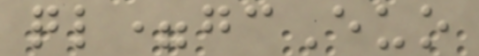ql=gcEuo
